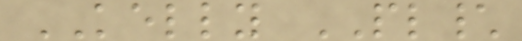KELLY PL\
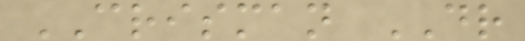CRISMAN DR
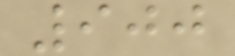900
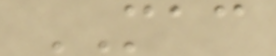MAC
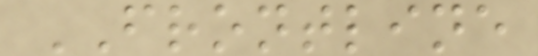FRONTLINE
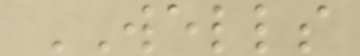WELLS
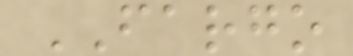FARGO
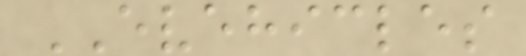EVEHICLES
